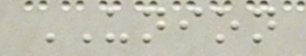UNION
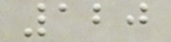120
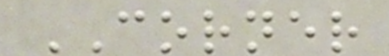CORNER
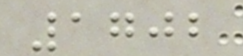1702
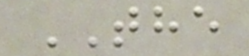THE
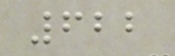622
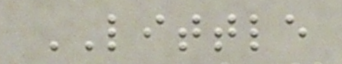LITTLE
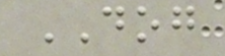DOG
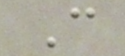C
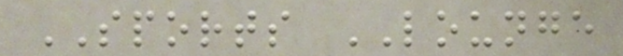SPORTS LOUNGE
